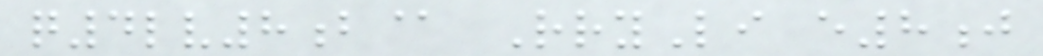q4lv8b@ RryLi e8j
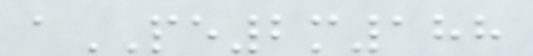aPE2m188
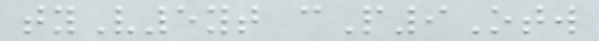tyV5yt cP9Otw
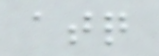atq
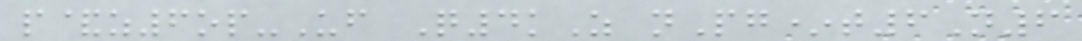p&z6op-Uf Q4kZ nPg*t6N6
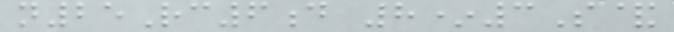n25Rc6d 8*3S&
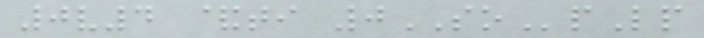0v4 &ti 0SOpLp
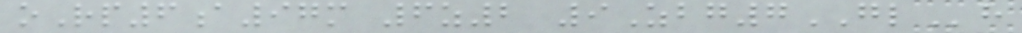oRp6a97m 6z2 9Zbg7GLh
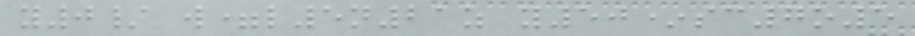y0/ w=l5n21z y50*sc7o5
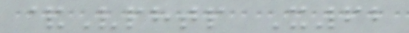&Vphtp X62
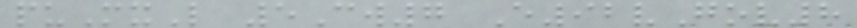puMxL 5Cw7 E92vGov8
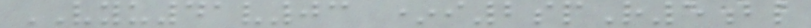VYU41v03 *i2spR5bl
